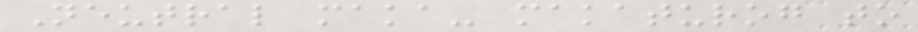Neutral maka- makaturog to
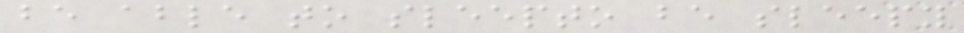be able to sleepto be sleepy
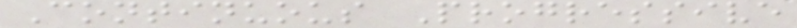Continuous Progressive
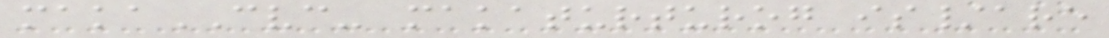makaCVC- makaturturog is/are
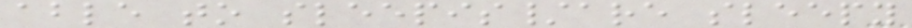able to sleepis/are sleepy
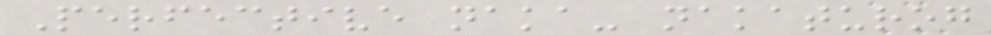Perfective naka- nakaturog
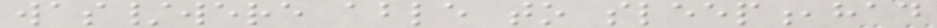was/were able to sleep,had
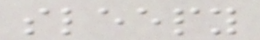sleepy
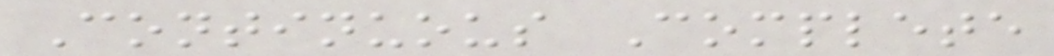Continuous Complete
